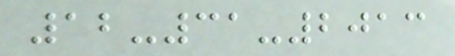12-31-2013
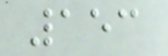153
